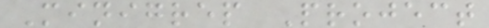Minigrep Project
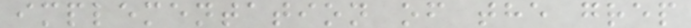implementation of the grep
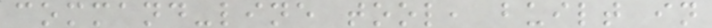command-line tool, built in
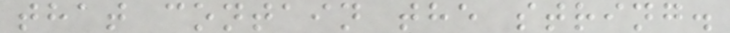that contain the string.
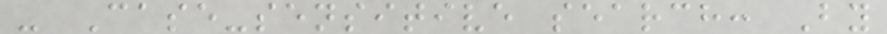- Case-sensitive search: By
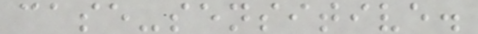case-sensitive.
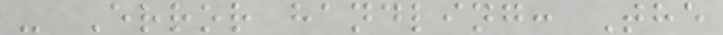- Error handling: The
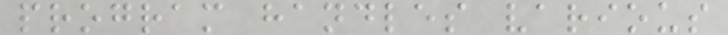program handles various
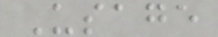Usage
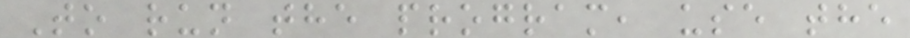To run the program, use the
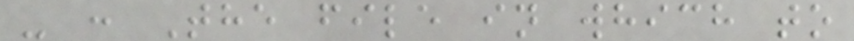- : The file in which to
